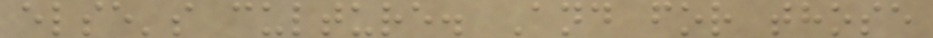else's culture. And for those
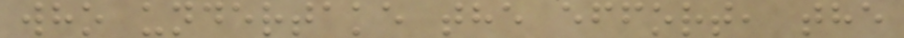who undertake the effort, the
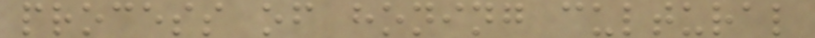process of honing cultural
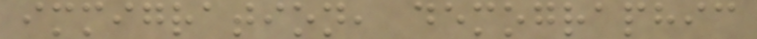immigration, demographic
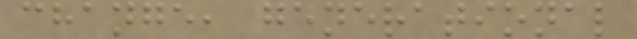change, generational
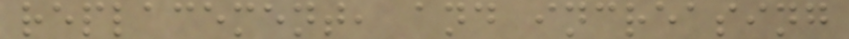replacement, and increasing
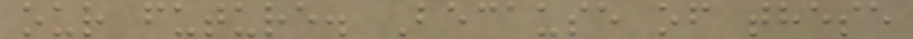our future. Because of these
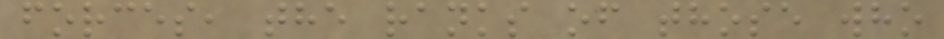forces, the ranks of those who
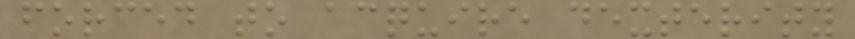forced to acquire dexterity
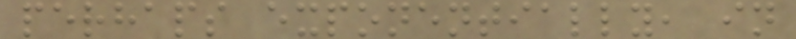perhaps exponentially, in
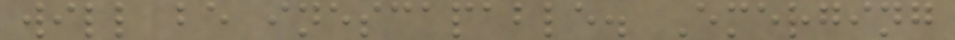will be inescapable. Emerging
